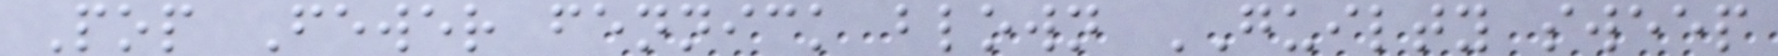Pop Fewer fennick blown GUILTY sweep
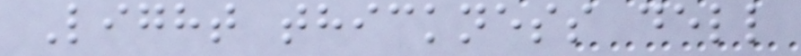Light thickness dell
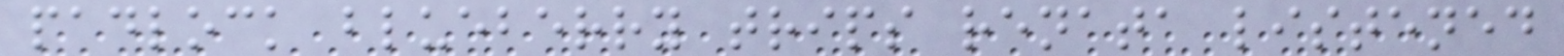padlock blueberry trips renata listened
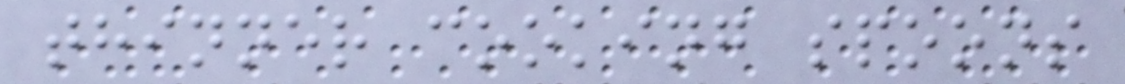thinner cooking spoons
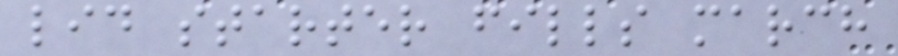lid starter fills march
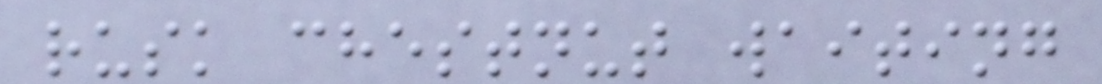rusk chestnut waiting
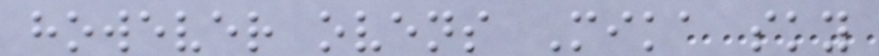however ovens Mika sky
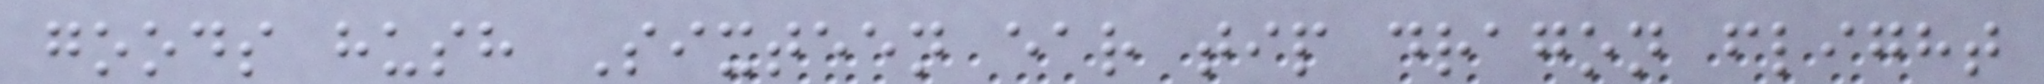goods hush Sixteen ear tip dragon flight
